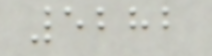5282
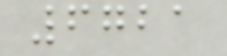6721
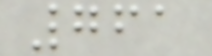761
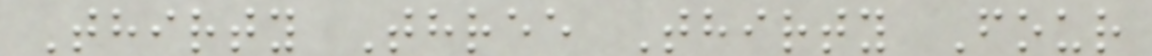Thirty Three Thirty Four
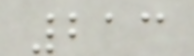213
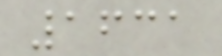1631
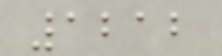1212
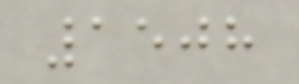1508
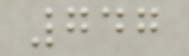747
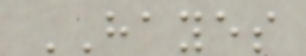HAYES
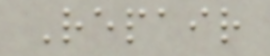Repair
